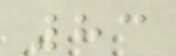83
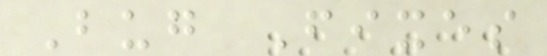Bug Fixes
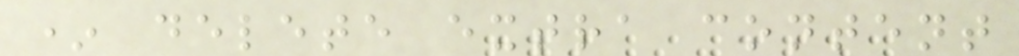* delete extra content
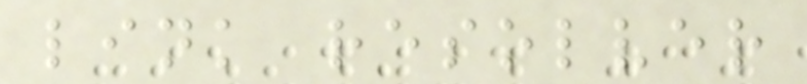link resolver
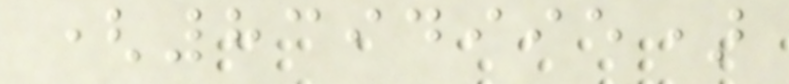(8394995)
